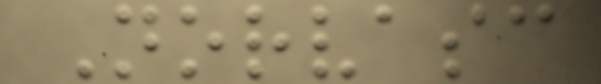Norvasc
